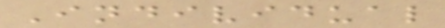Individual
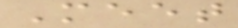Meet
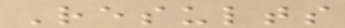Results
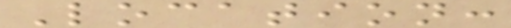Location:
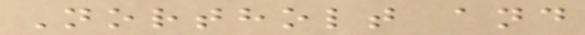Northolt and
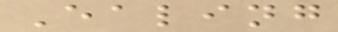Ealing
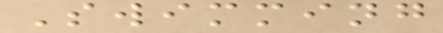Swimming
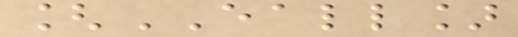[EALL]
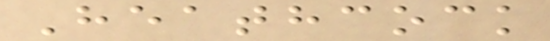Heathcock
